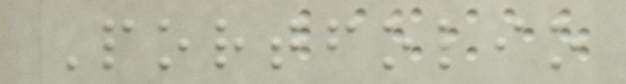Portfolio
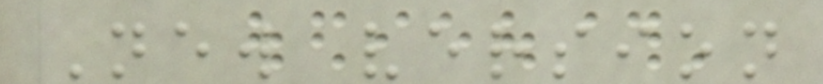New version
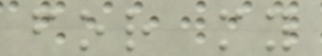for my
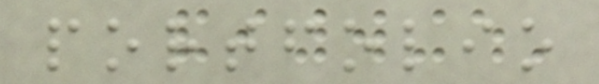portfolio
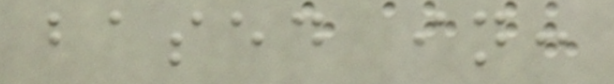based in:
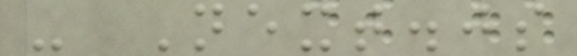- Next.js
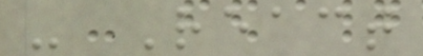- React
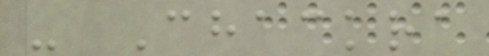- Chackra
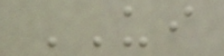UI
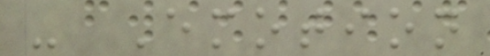- Emotion
